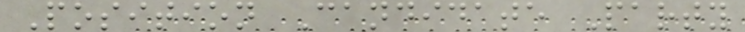Position Candidate Party
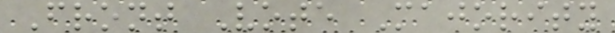Front Vote Majority
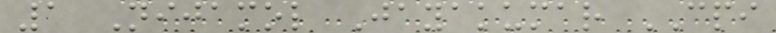1 Nijamol Jayakumar CPI
